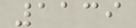1139
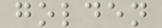golden
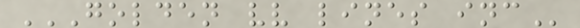GOLDEN VV LINES INC
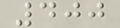400
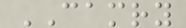CAMRY
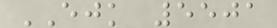EJK 5501
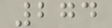274
